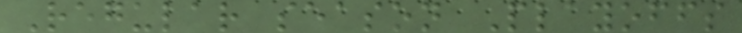Regular season Playoffs
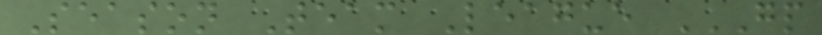Season Team League GP
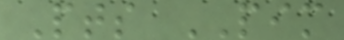Pts PIM
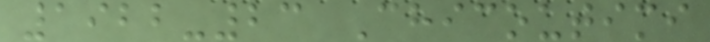1922-23 Chicoutimi
